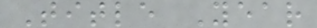Title Year
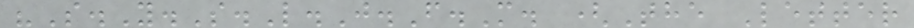"S.Y.S.L.J.F.M. (The Letter
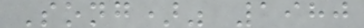Song)" 1980
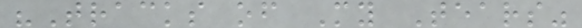"Tracks of My Tears"
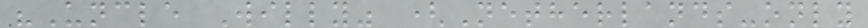"Uncle Willy" (Netherlands-only
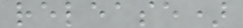release)
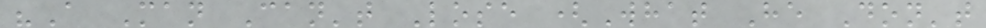"A Man Can't Lose (What He Don't
